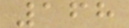168
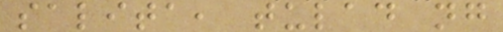salita, tulad ng
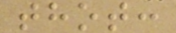thot:
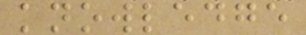knowledge
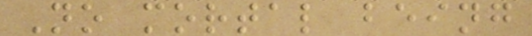No mortal being
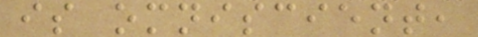is omniscient,
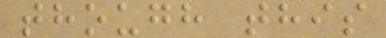though this
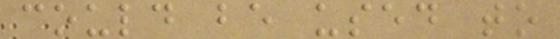could be used to
